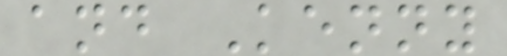and Kenny
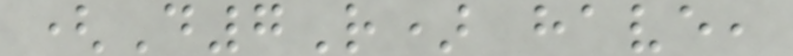(D7R) have,
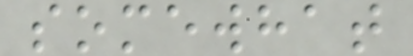somewhat
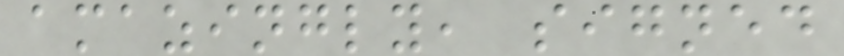amazingly, signed
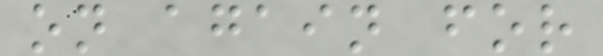on again for
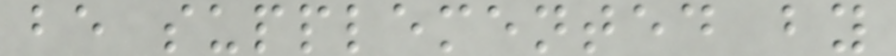be supplemented by
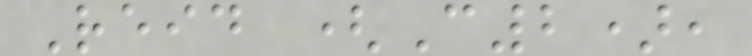Reid (C2),
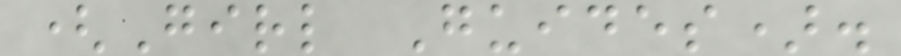(Girl Guides).
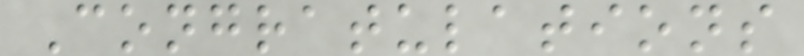Congratulations
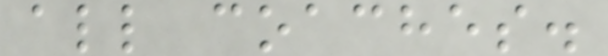all coaches.
